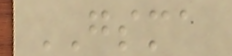GSMA
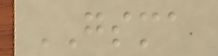GSMA
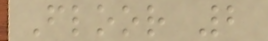Floor 2
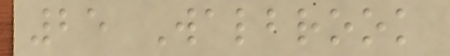25 Walbrook
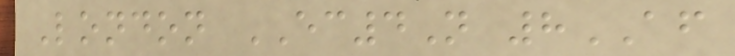London EC4N 8AF
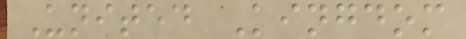United Kingdom
